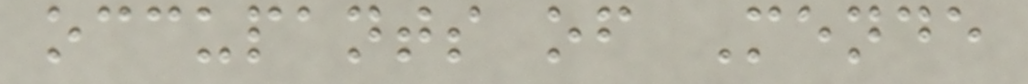occupants of Mende
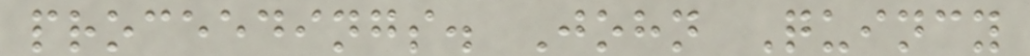proceedings. John Quincy
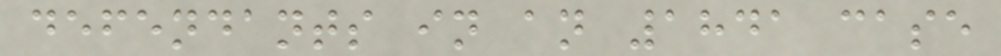defendants in an 1841 case
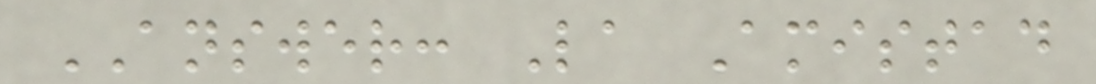ANSWER: La Amistad
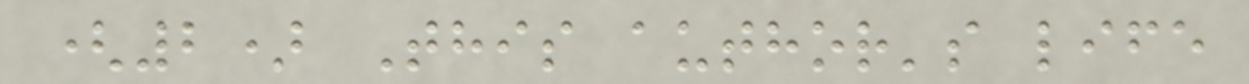(2) This author's life
